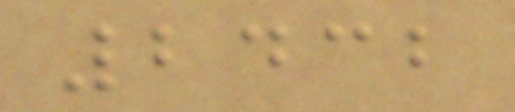2432
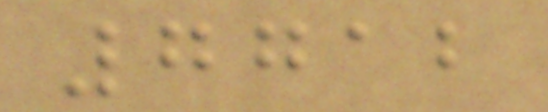7712
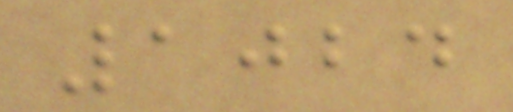1024
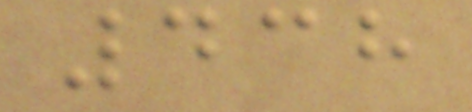438
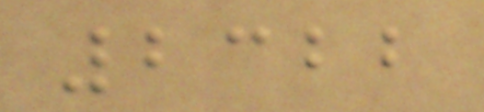2322
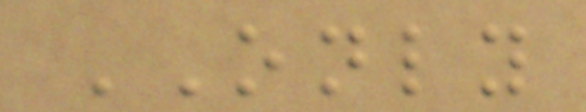ONLY
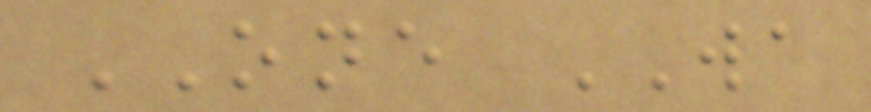ONE WA
